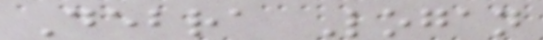Debra Logan
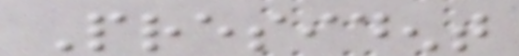President
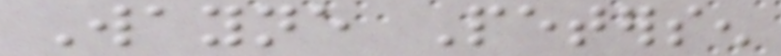Wayne Petersen
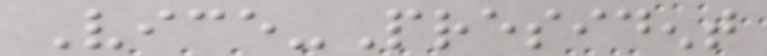Vice-President
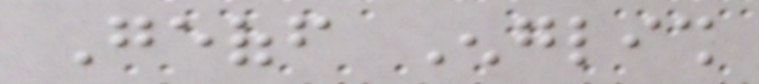Geoff English
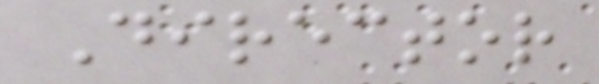Director
